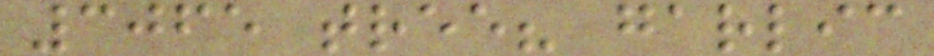3065 tree? garlic
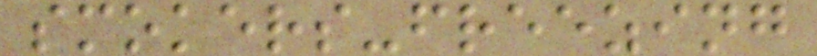smokers-freezing
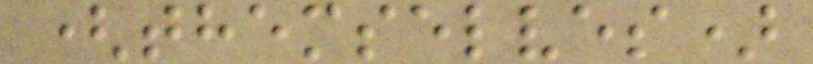(themselves)
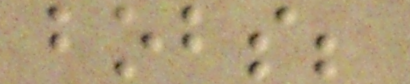bobs;
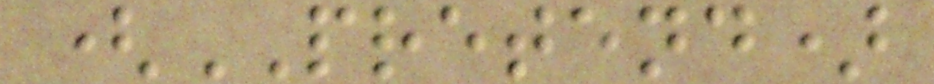(PRETEND)
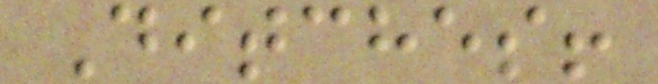Ditches!
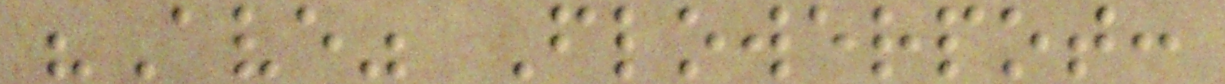"Ave" Flowerpot:
